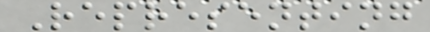Representing
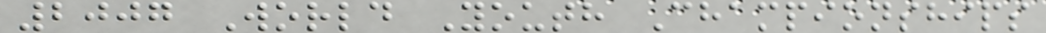2007 World Youth Championships
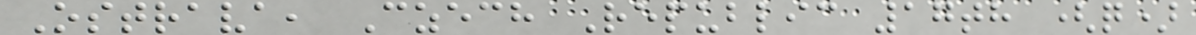Ostrava, Czech Republic 17th (q)
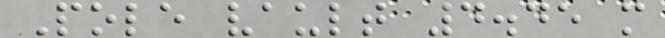Pole vault 4.45 m
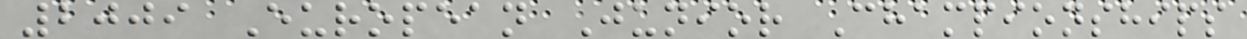2009 European Junior Championships
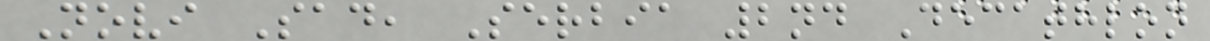Novi Sad, Serbia 2nd Decathlon
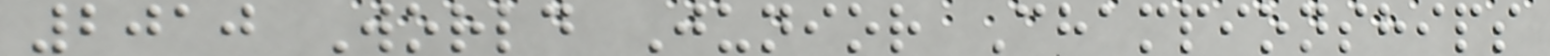2010 World Junior Championships
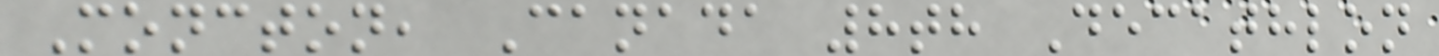Moncton, Canada 8th Decathlon
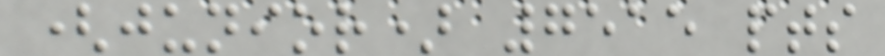(junior) 7515 pts
